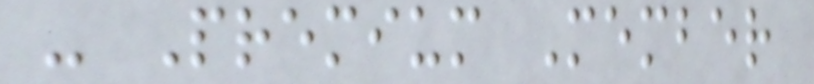- Premium Member
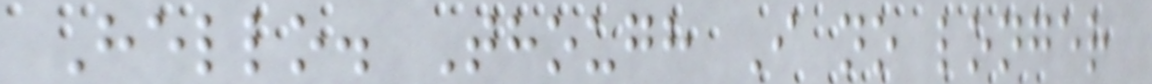Hello. Though I no longer
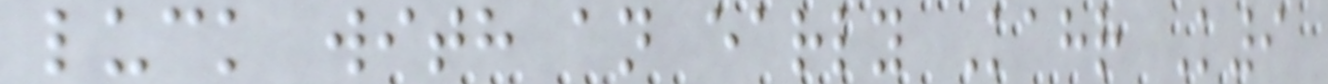luck with an early Kahr K9
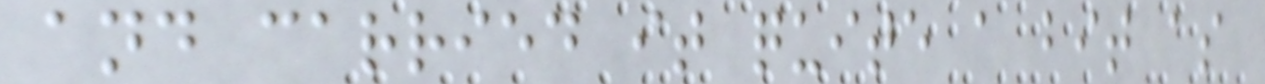and carried it quite a bit as
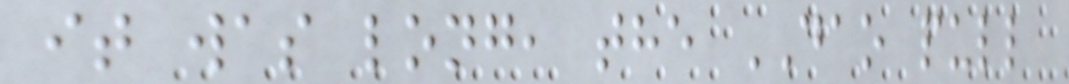it was long, the DAO pull
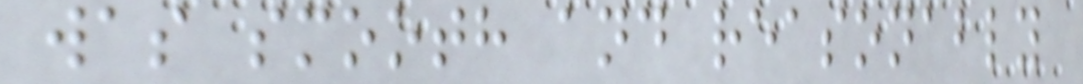was smooth and reasonably
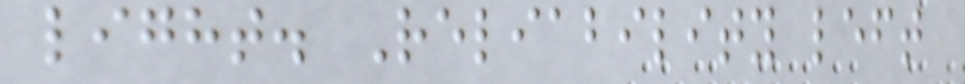light. Reliability left
